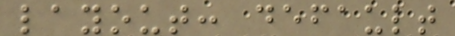layout: default
